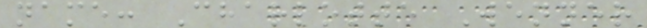name: Charlotte Wenner
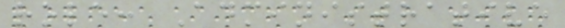role: Administrative
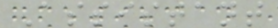Assistant
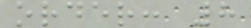order: 8
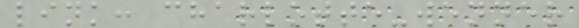link: charlotte-wenner
